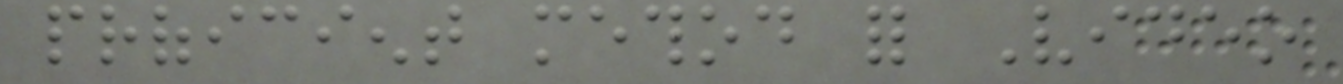proficient method for Video
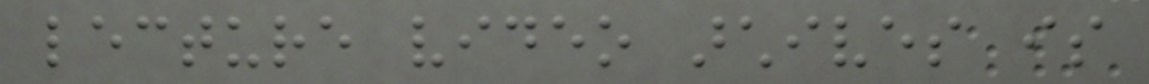lecture video archives is
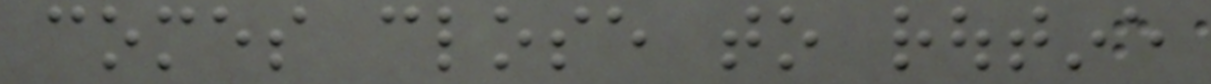comes close to routine
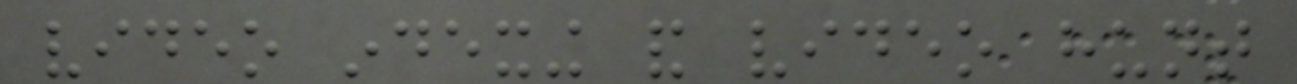video indexing and video hunt
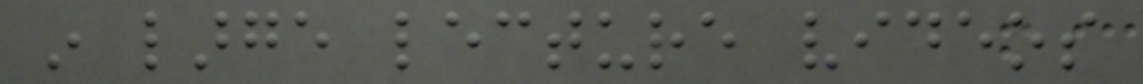in large lecture videos
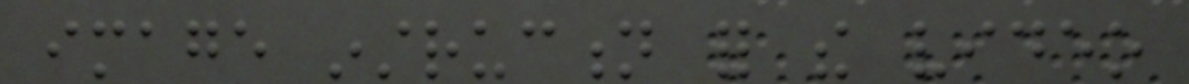image instruction for the video
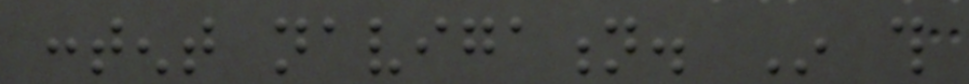content navigation. In this
